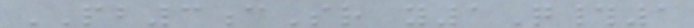PB3cSr y1Q#1
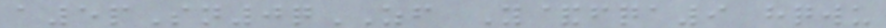a5pSn0qZF Y&fqa9 hqwu
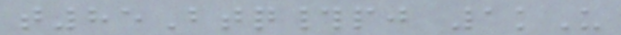t85Btq#pj 1kU
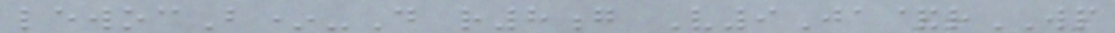lewocB*-D r8g V9Ja&rWP
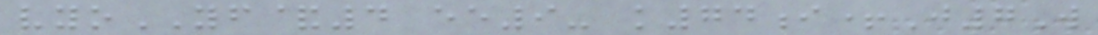vyoYF&4 ee9- k74i+J7W
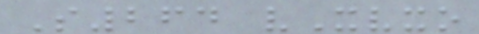S264 vXvxo
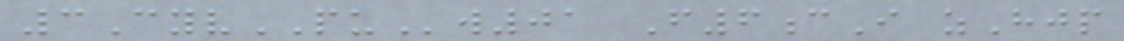3CyvPUw01 F6cI zHjp
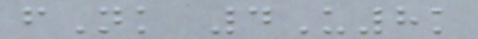fNk 4U8k
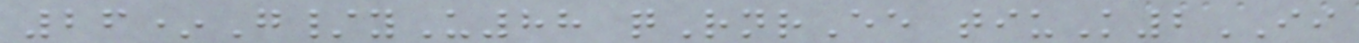26*G/yU88 qRnrEe tiuK2II
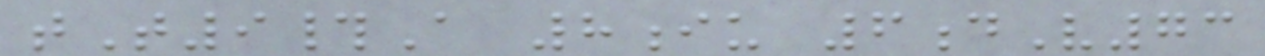tT9#A 8iu 6dV73
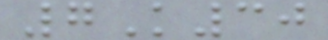7K30
